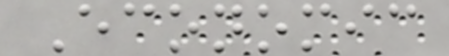Economic
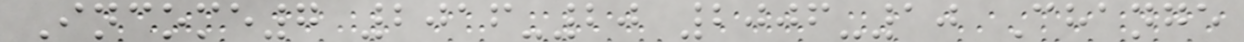Income7 2016-20 2006-10 Change
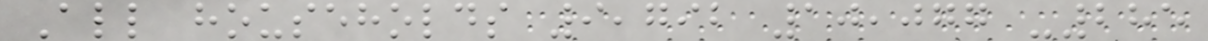All households 9,792 10,077 -285
